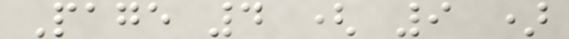Page 4 ( 9 )
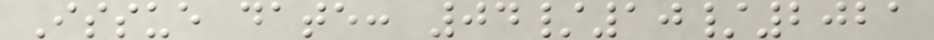Issue date: 04/10/2021
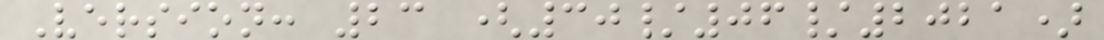Version: 23 (30/06/2021)
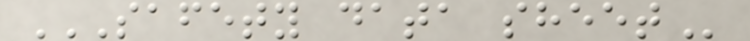SAFETY DATA SHEET
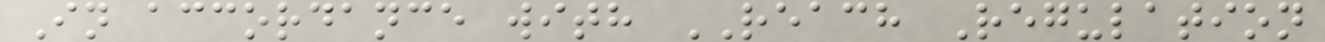In accordance with REACH Regulation
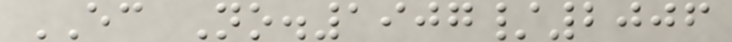EC No.1907/2006
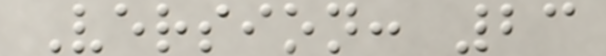Version: 23
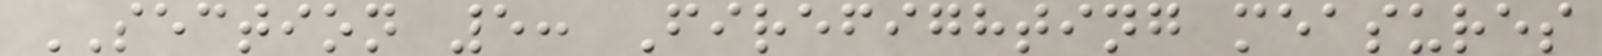SECTION 5: Firefighting measures
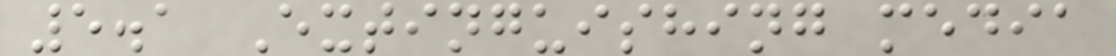5.1 Extinguishing media
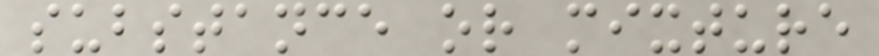substance or mixture
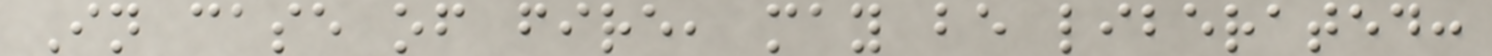In case of fire, may be liberated:
